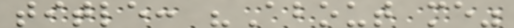title: "About me"
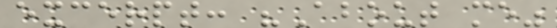excerpt: "About me"
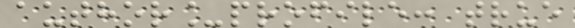author_profile: true
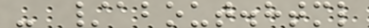- /about.html
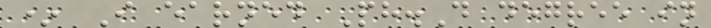* I earned Ph.D degree in
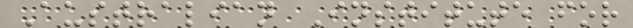Australian Institute for
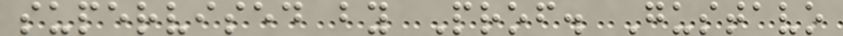supervised by Prof. Gustavo
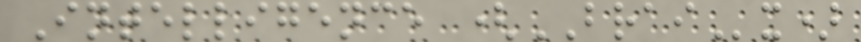Intelligence (BRAIx)
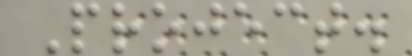Project.
